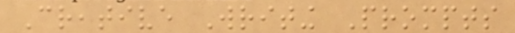Creative Writing Prompts
